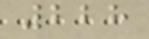228
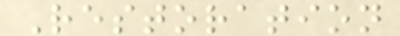Restoration
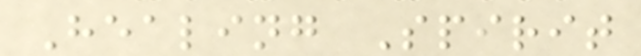Healing Spirit
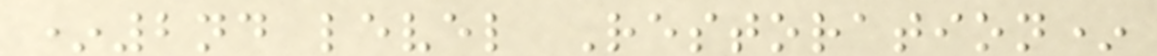*2nd level Restoration*
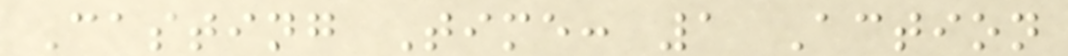Casting Time: 1 Action
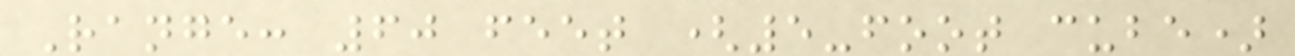Range: 60 feet (5-foot cube)
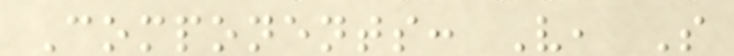Components: V, S
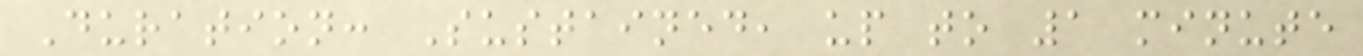Duration: Sustained, up to 1 minute
